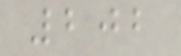202
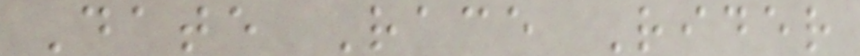Date Race Rider
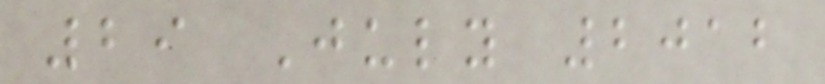29 July 2012
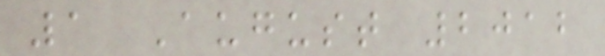1 August 2012
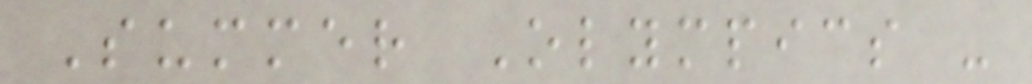Summer Olympics -
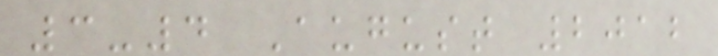3-4 August 2012
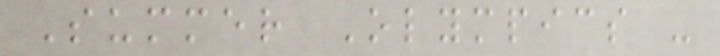Summer Olympics -
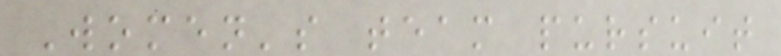Women's team pursuit
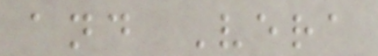and Vera
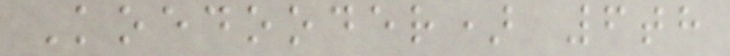Koedooder) 6th
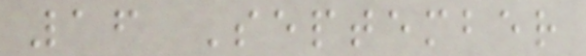16 September
